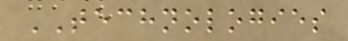TECHNOLOGIES
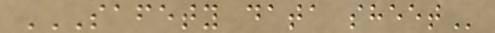SAFETY DATA SHEET
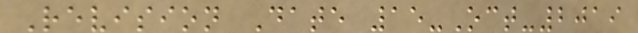Revision Date 15-Oct-2019
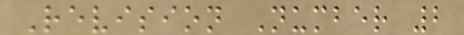Revision Number 2
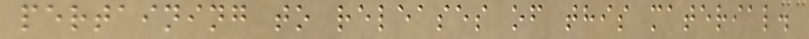pertaining to releases of this material.
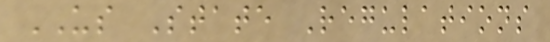US State Regulations
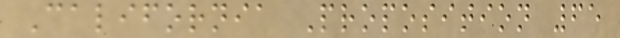California Proposition 65
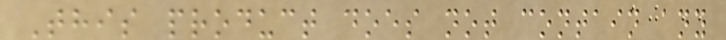This product does not contain any
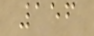156
